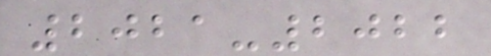2021-2022
